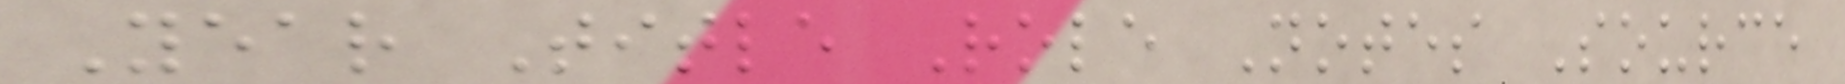Year Title Role Notes Source
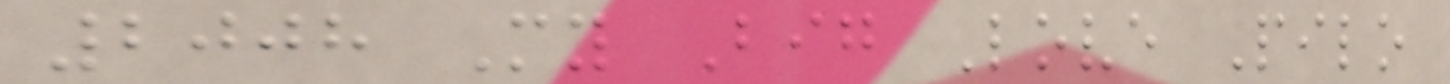2008 My Big Love Pilo
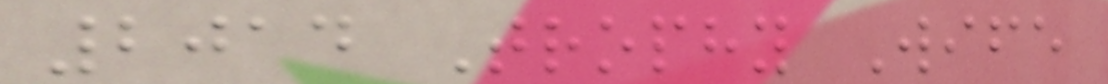2014 Trophy Wife
